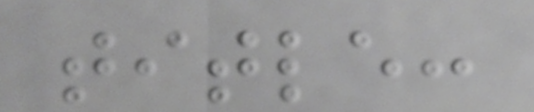title:
